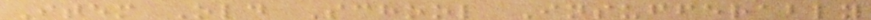Item Old School Insufferably
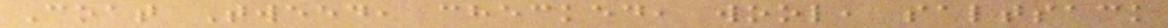Coat Tweed, checked, wool, saltsack
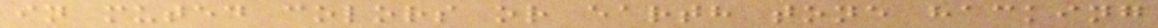in muted colors or earth tone hacking
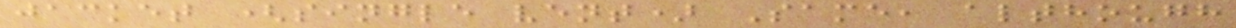jacket (single vent) Same, although
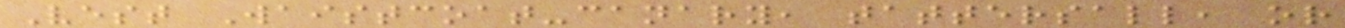Vest Waistcoat-canary, tattersall, or
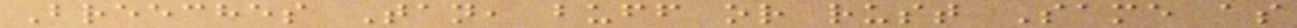Breeches Tan, buff or rust Same as
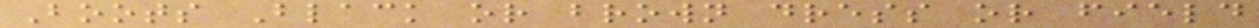Boots Black or brown dress or field
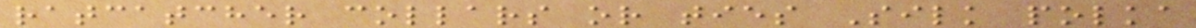ratcatcher collars or ties Silk polka
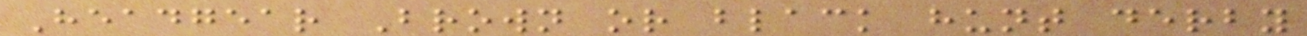Headgear Brown or black hunt derby
